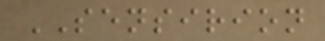SENSIRION
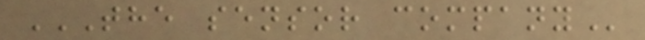THE SENSOR COMPANY
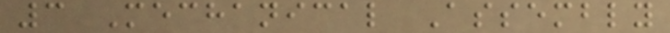3 Mechanical Assembly
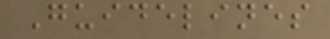Guidelines
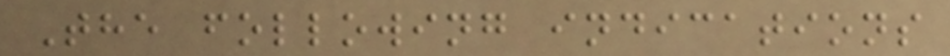The following indications
